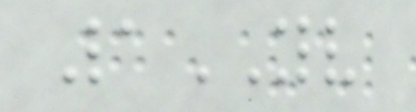1YV
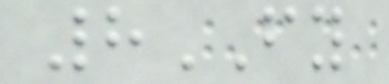8FY
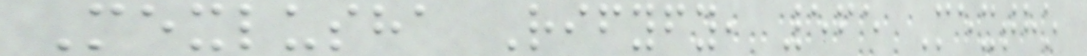Mexlusha Rifyfy, 565 Mextho
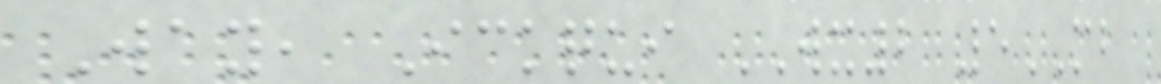Way, Ickqui WX2 5MB
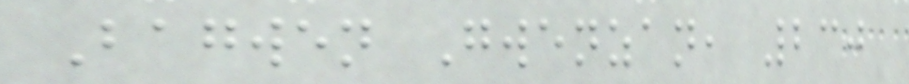Bagwen Gwenzan, 230
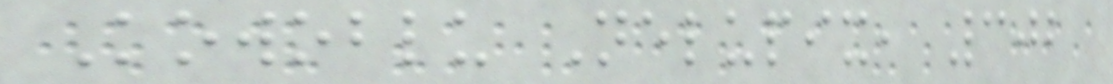Kowoblu Nelupix, 302
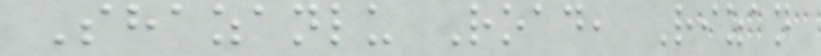Shazanlu Road, Rizan
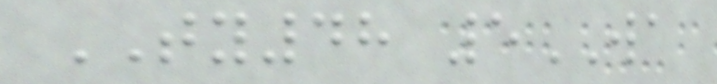TY48 5WA
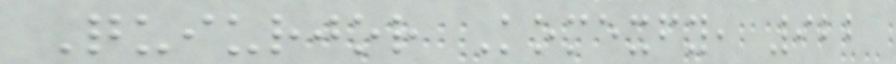Quiurjor Komexfy, 922
